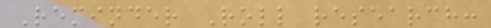Reminder Roll research:
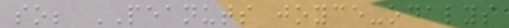so; PEANUTS joyce-odalys
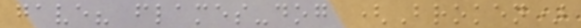gave? flames-dog (Broken)
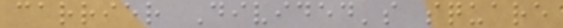carrier Divided's square
